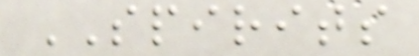SPIRITS
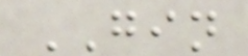GIN
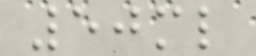50ml
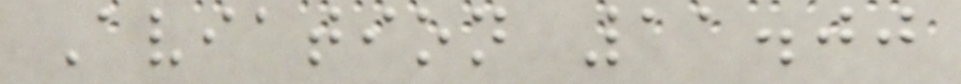Aviation 11.00
